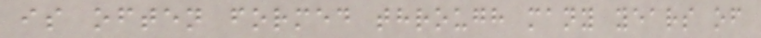is often formed through many years of
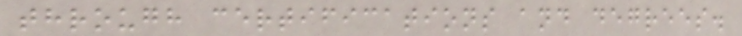through certifications and degrees.
